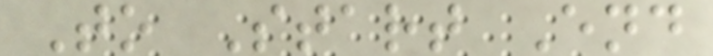To Start End
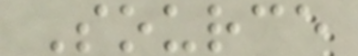Source
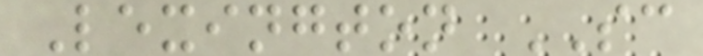Lexington SC
